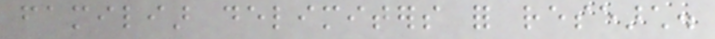familiar delimiters for research.
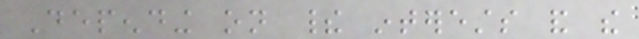Depending on their interests and the
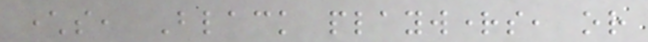characters, Black playwrights, or
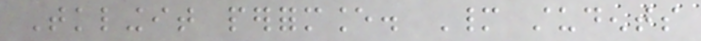Tklingit performance. Many students
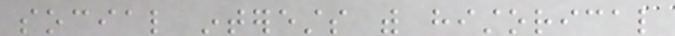social interests with historical
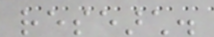research.
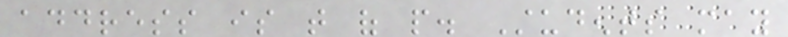address is that of people. Students may
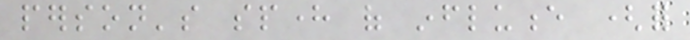person's sphere of influence (for
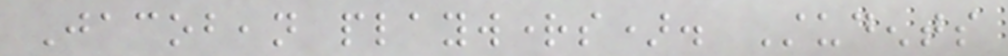Jacobean playwrights). Students
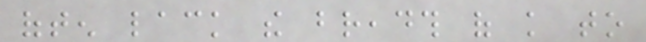often lack the breadth of knowledge to
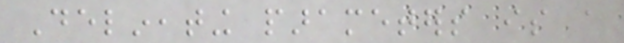Delineating parameters is a
